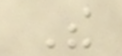The
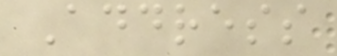Address
